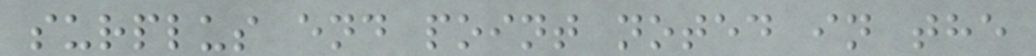surplus end point noted in the
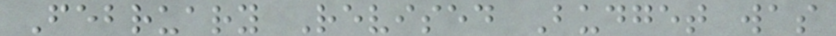February Revised Budget was
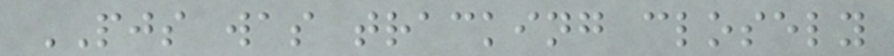PJS was tracking closely
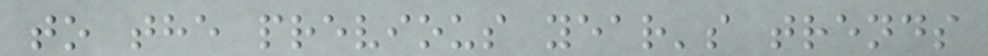to the previous year's trends
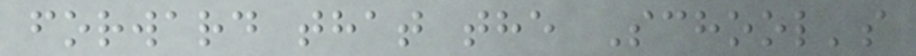forward that the School's
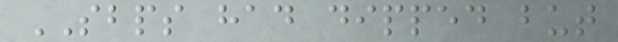SBPS had dipped but
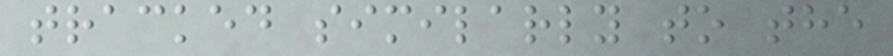tracked similarly to the
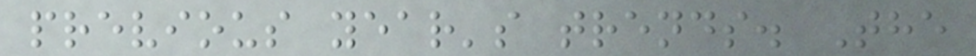previous year's trends. The
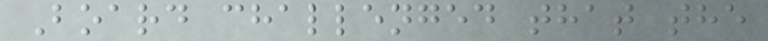Board challenged that the
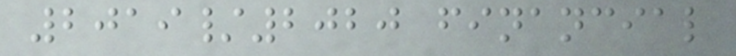2019/2020 financial
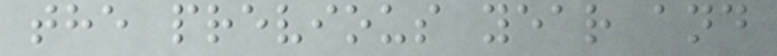the previous year and
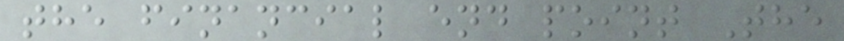the financial end point The
